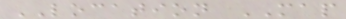LOCATION MAP
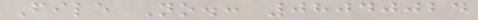File No.: 08040024
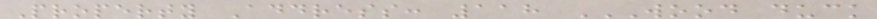Property Address: 118 WOOD DUCK
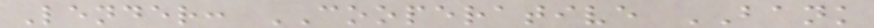Lender: COOPERATIVE BANK
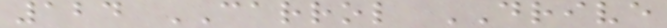124 CARROL DRIVE
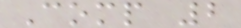Comp 2
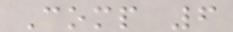Comp 6
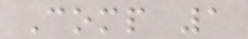Comp 1
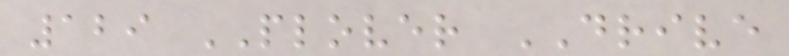129 PLOVER DRIVE
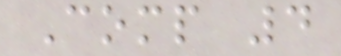Comp 4
